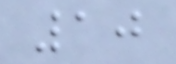10
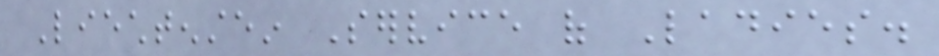Liechtenstein Service of Ladies.
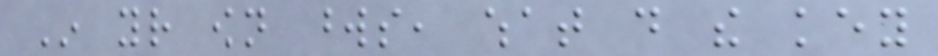In your own words, what do the key
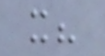it?
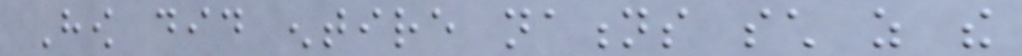How did entire nations such as the
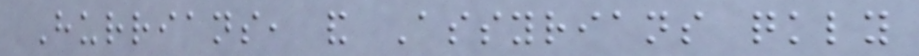Hurrians, and Assyrians quickly
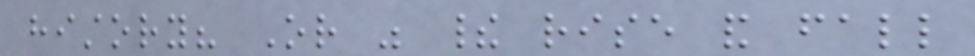history? Or was their rise and fall
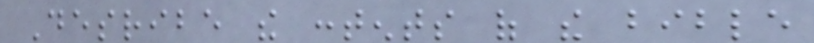Desribe the contents of the bible
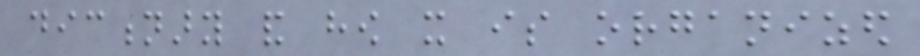dictionary and how it is organized
